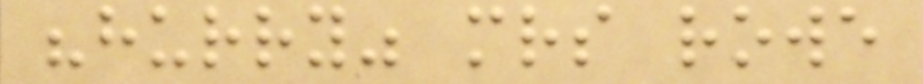"hurry" mrs rowe
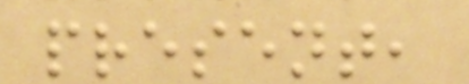present,
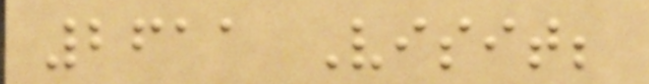2611 Visit;
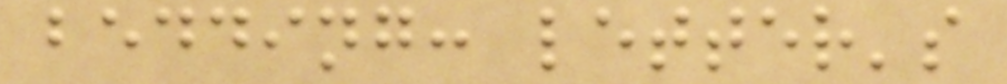bedding: letter's
